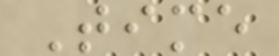Time
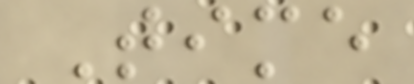Time
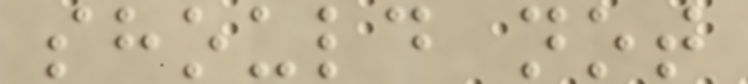should not
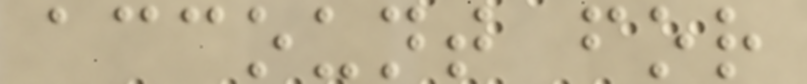account for
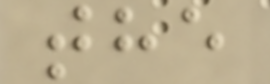the
